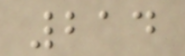214
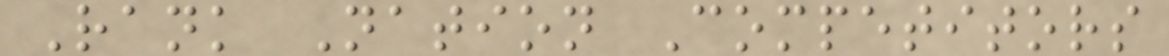Rank Nation Competitors
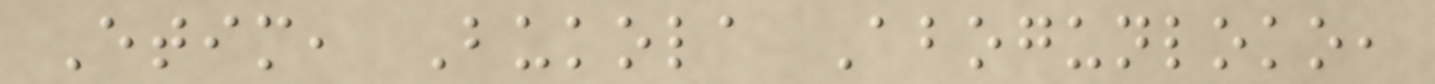Etim, Bukola Abogunloko,
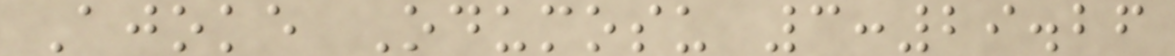Ajoke Odumosu 3:29.26
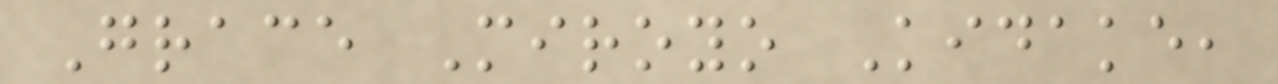Grace Miroyo Kidake,
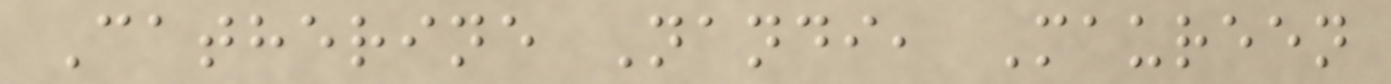Catherine Nandi, Maureen
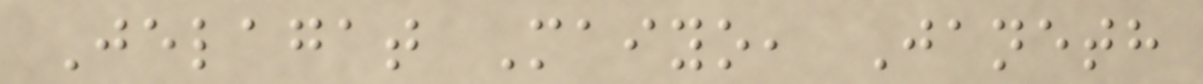Jelagat Maiyo, Janeth
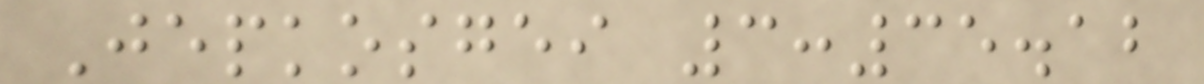Jepkosgei 3:35.12
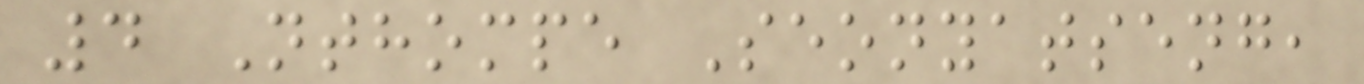4 Nthompe Seonyatseng,
